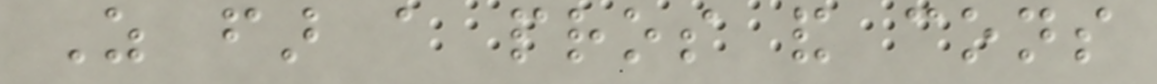As far a pros and cons
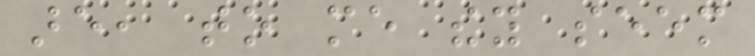are, to me they seem
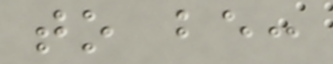to be:
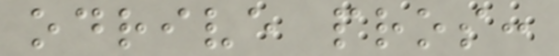odrive pros:
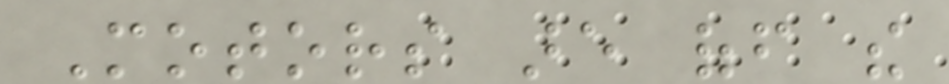Motors are off the
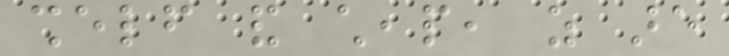shelf and cheap, as are
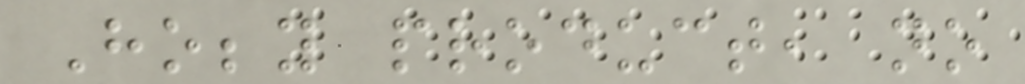Hobby product, no
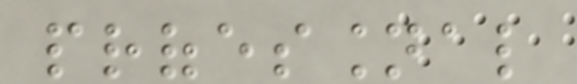professional
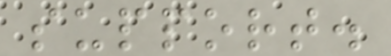support.
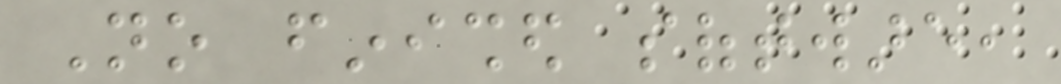No finished software,
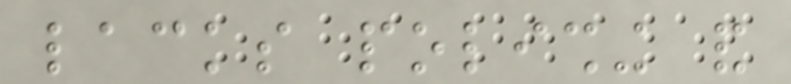lacks polishing and
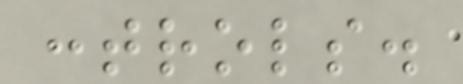controls.
